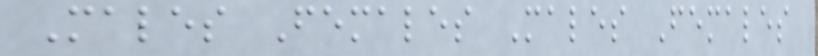Males Females Males Females
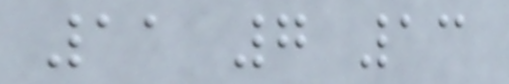11 7 13
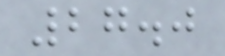27.0
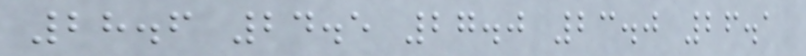28.6 24.5 27.0 23.0 26.1
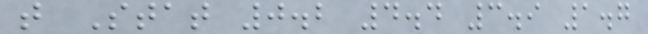t Stat 0.2 4.4 3.9 1.7
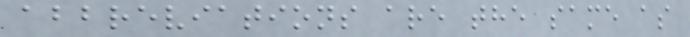abbreviations are the same as
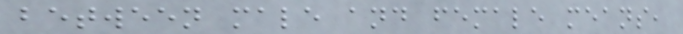between male and female means,
